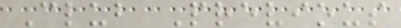Club Previous
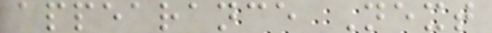appearance Next
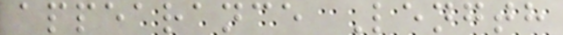appearance Length
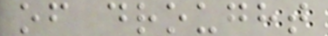of drought
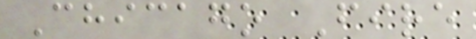Chicago Fire
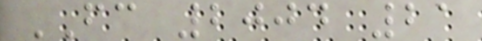FC 2004 21
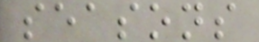seasons
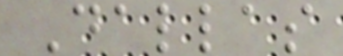Dallas
